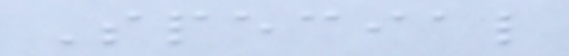Special
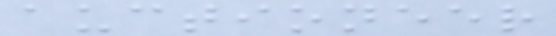auctioneer
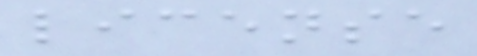license
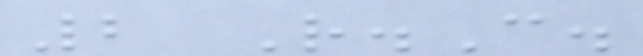2 R.C.
